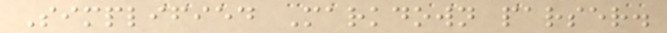Simplified Markdown parser.
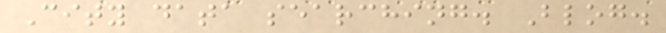City data searching. Blog.
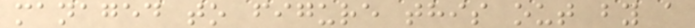managed to figure this out by a
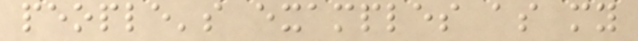people's examples as my
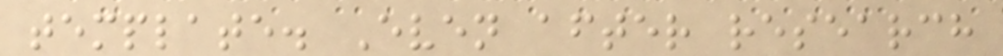template. Even after research
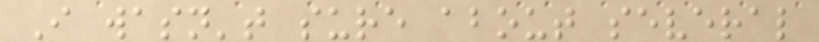I wasn't sure about several
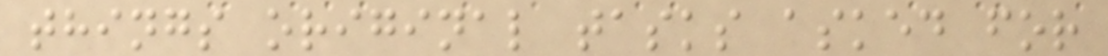things original tasks asked for
